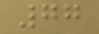77
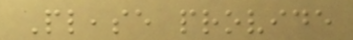Please provide
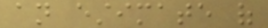an estimate of
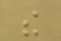the
